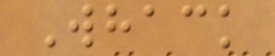Whack
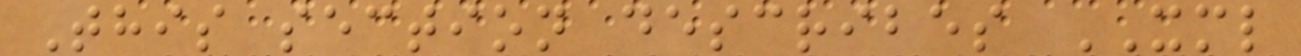This section describes XML
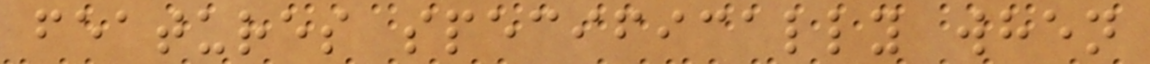features specifically when
